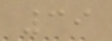39
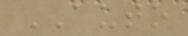AUTO
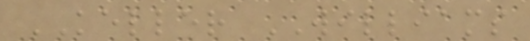KELLER WILLIAMS
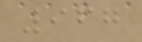967
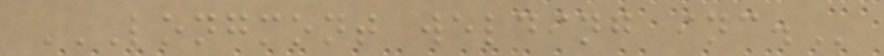LONGMONT WELDING INC.
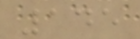145
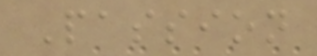Passion
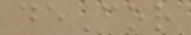deCor
